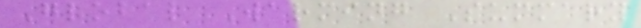Global Warming Summary
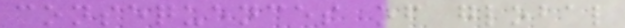consequences of global
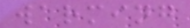warming
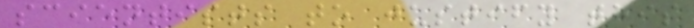scientists to justify this
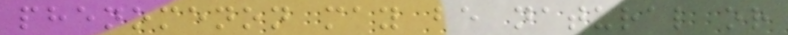phenomenon may be natural or
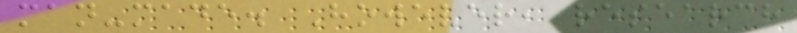man-made. However, research
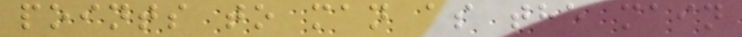points to man as the main
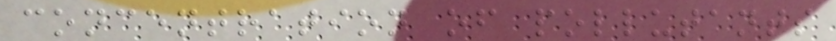concentration of pollutants
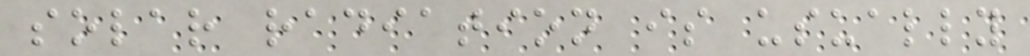solar radiation is usually
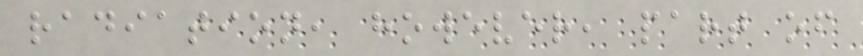radiation, however, part of
